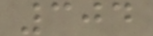304
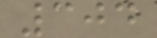304
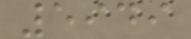5949
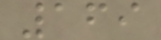169
